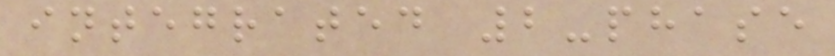integrated 2-phase
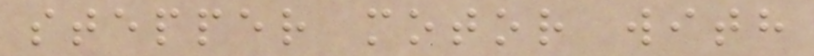stepper motor with
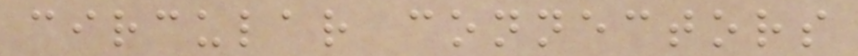circular connectors
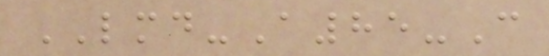LMD-A85-C
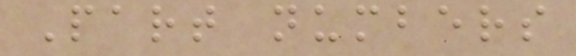Part numbers
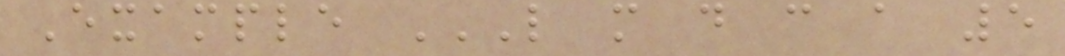Example L M D C A 5
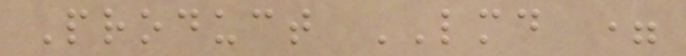Product LMD =
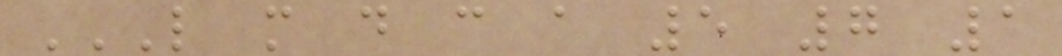L M D C A 5 7 1
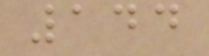144
